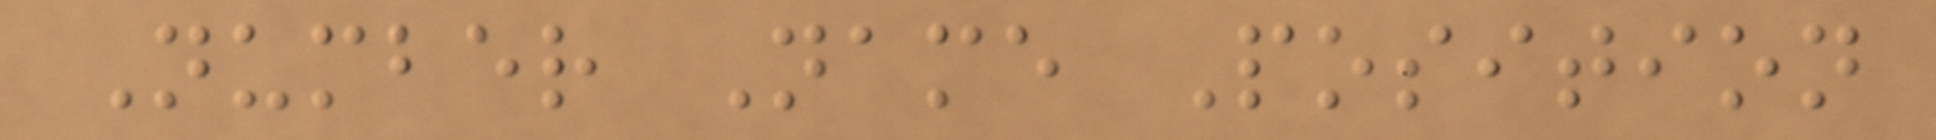Number Name Position
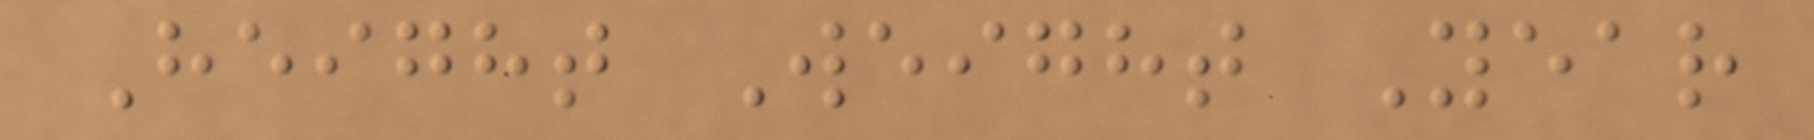Height Weight Year
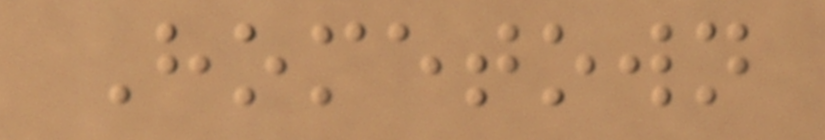Hometown
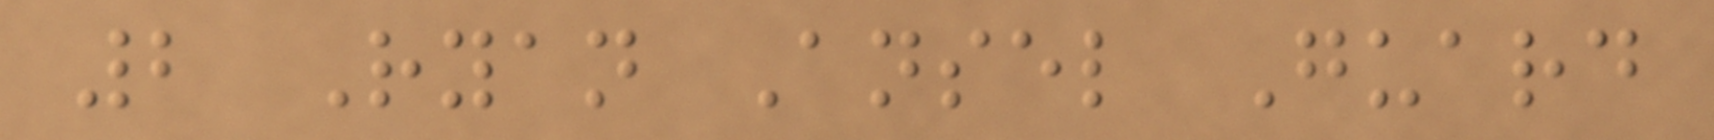2 Ryan Ansel Guard
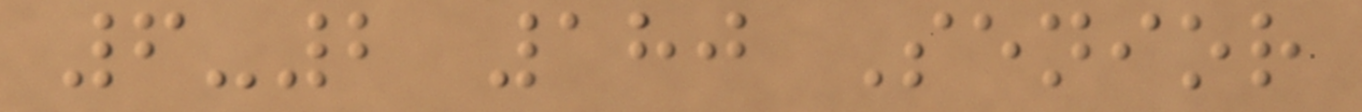6-2 180 Senior
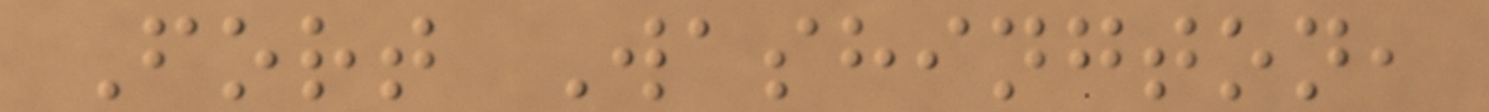Fort Washington,
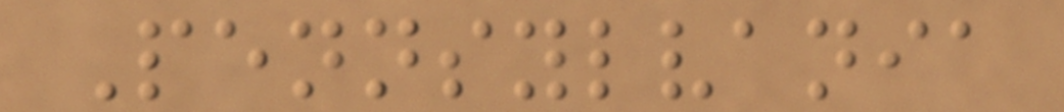Pennsylvania
